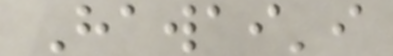Hawai'i
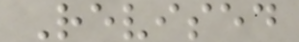Revised
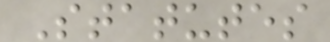Statutes
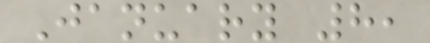January 8,
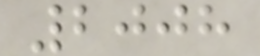2008
